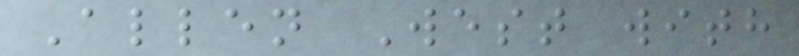Allen West with
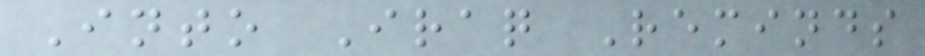Into Iraq Reminds
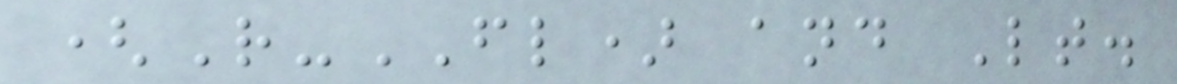(R-FL) and Lt.
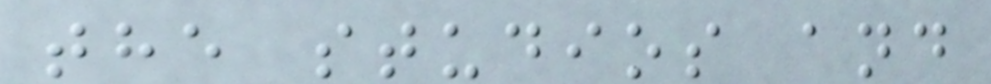the studios and
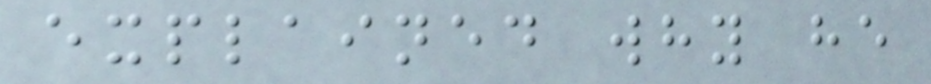explained why he
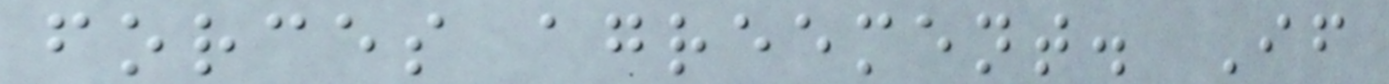forces agreement. If
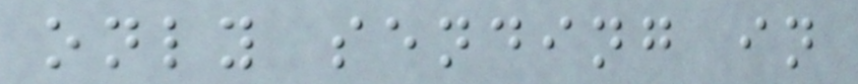only sending in
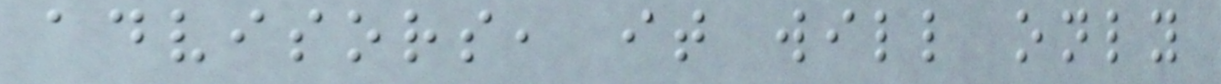advisors, it will only
